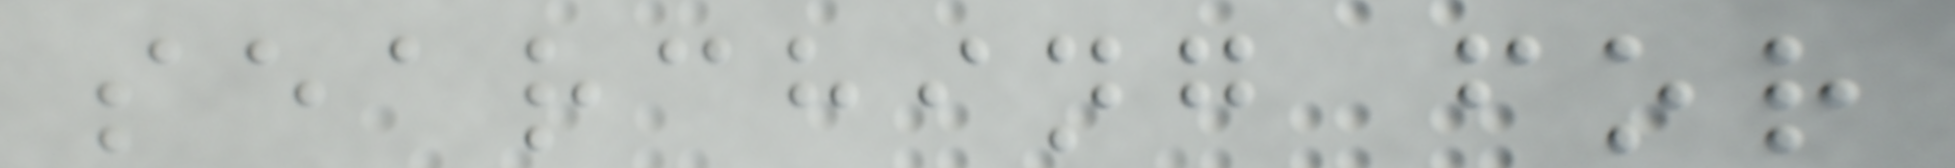searching for
